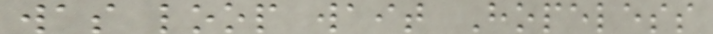was loop wait Hopeless
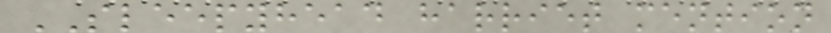SLEEPYHEAD harriet mention
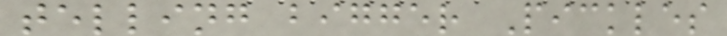telling bigger Pickles
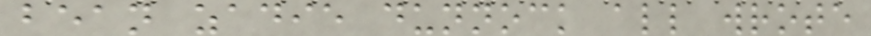bean zadie dunnock all wrote
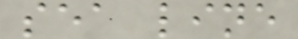sea line
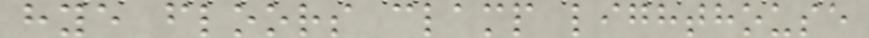hye floors clamp lighthouse
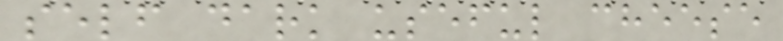self dark useful cheese
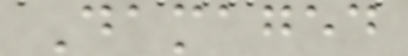Damaged
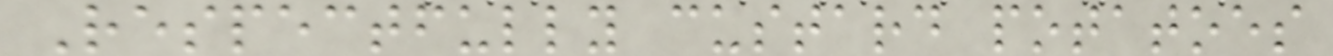Respectfully custard potatoes
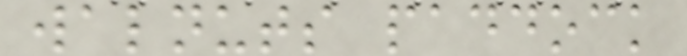walnuts paddock
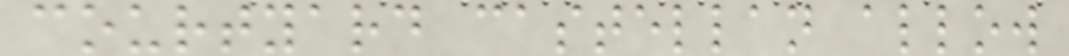courtyard castellan allow
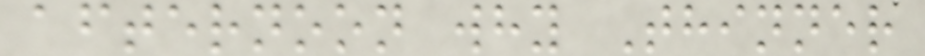afternoon why Thinner
